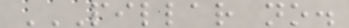PILLAR NO.
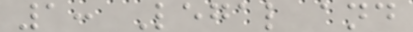1: Legal and
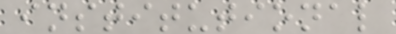institutional
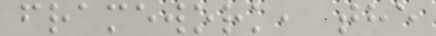framework, the
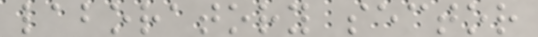laboratory sector
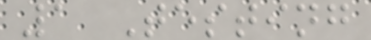1 Testing
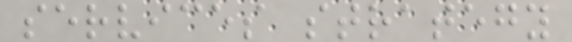services strategy
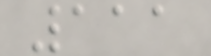111
